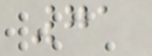71
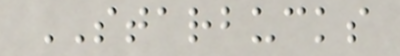STARBUCKS
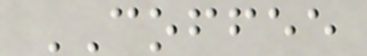COFFEE
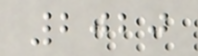2020
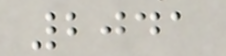2041
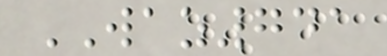WAZ741
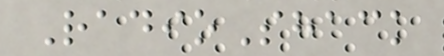RadioShack
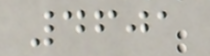4601
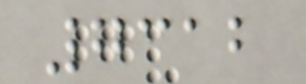7312
